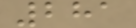281
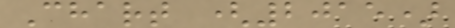Chart (2015)
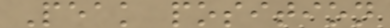Peak position
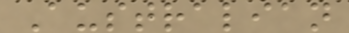Australian
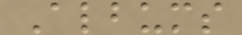Albums
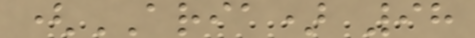(ARIA) 98
